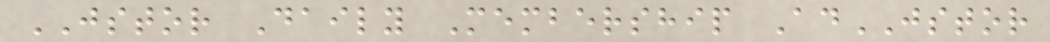JSTOR Daily Membership AdJSTOR
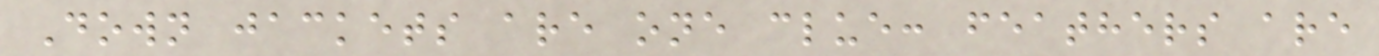Down jackets are one clue: feathers are
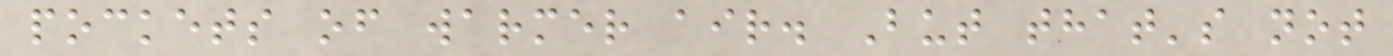pockets of warmer air. But that's not
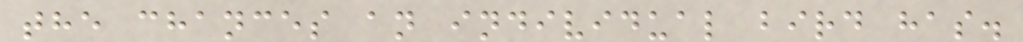the chances an individual bird has.
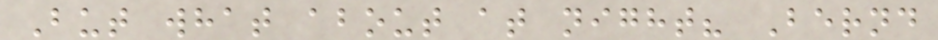But what about at night? Bernd
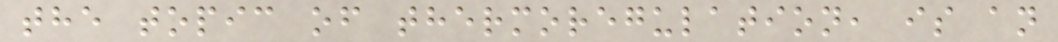the topic of thermoregulation, is an
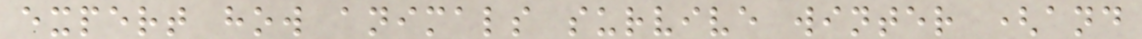expert how animals survive winter (and
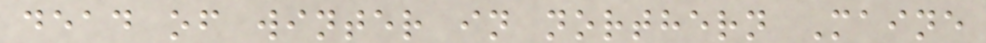dead of winter in northern Maine
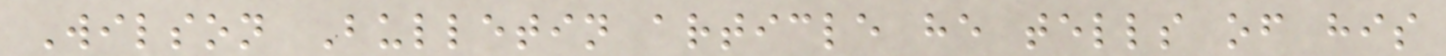Wilson Bulletin article he tells of his
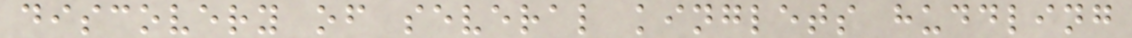discovery of several kinglets huddling
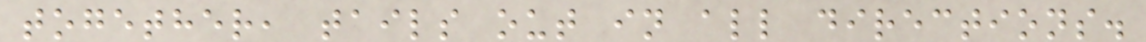together, tails out in all directions.
